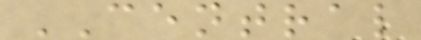CENTRAL
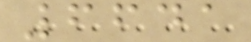6641
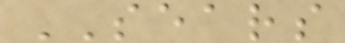SEARS
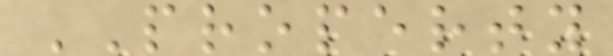PROPERTY
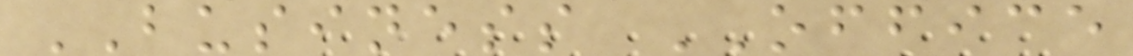BUSINESS OFFICE
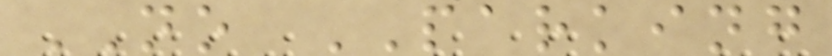NO PARKING
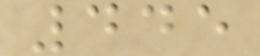445
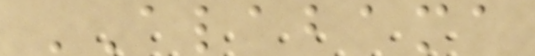ALABAMA
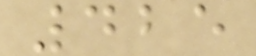425
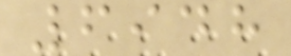6948
